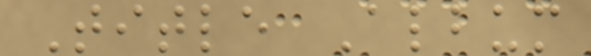Title Album
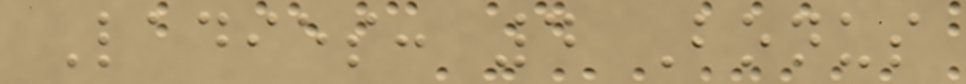Ladies: 4 Bonus
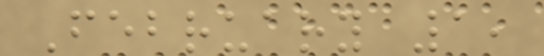February 1,
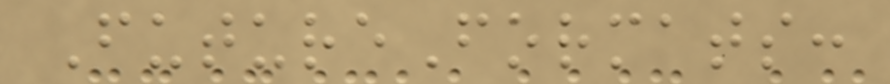FutureFormats:
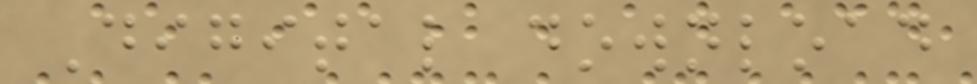Digital download
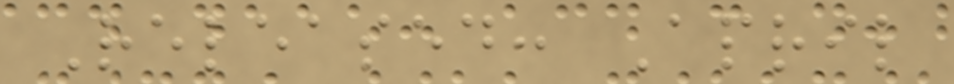Released: April
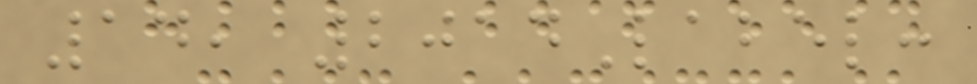14, 2014Label:
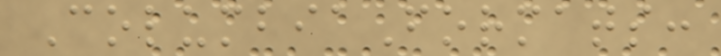ColumbiaFormats:
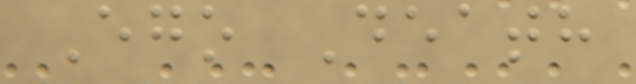Ego Death
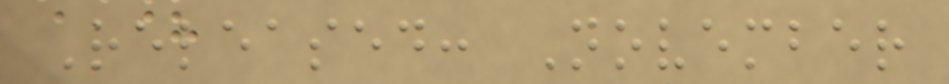Released: November
